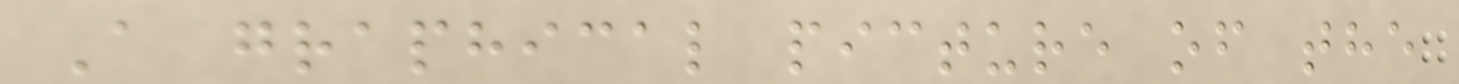A graphical picture of the
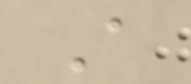A
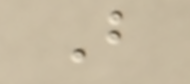B
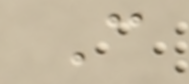C
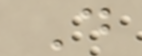D
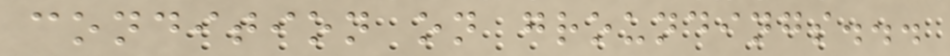condition on groundings...
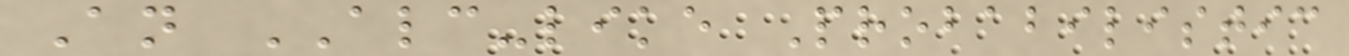An ALC-like Probabilistic
